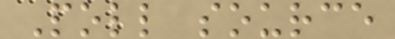Poll source
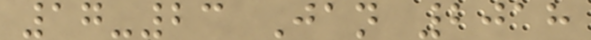17-23 Jan 2018
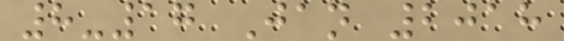8-17 Jan 2018
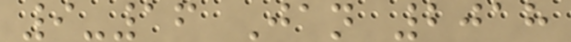9-16 Jan 2018
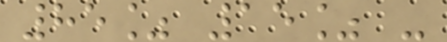85% 15% -
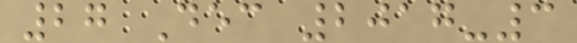27 Dec 2017-3
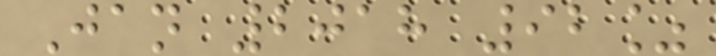Jan 2018 92%
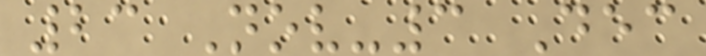23 Nov-3 Dec
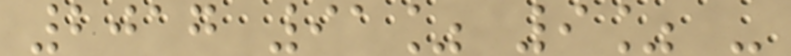2017 91% 9% -
